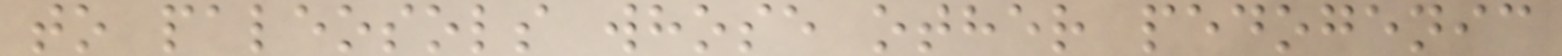to paleosols whose other pedogenic
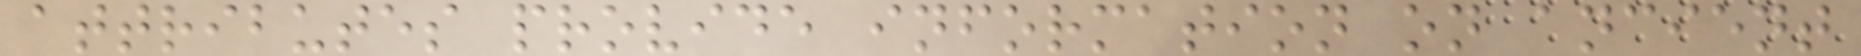attributes provide information on ancient
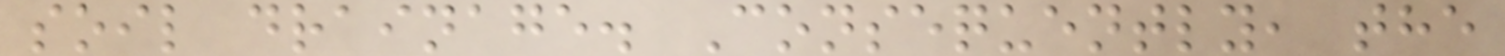soil drainage. Consequently, the
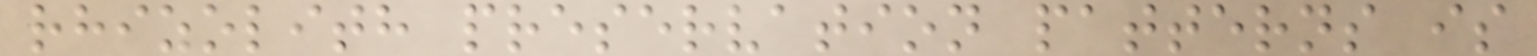rhizolith preservation patterns is
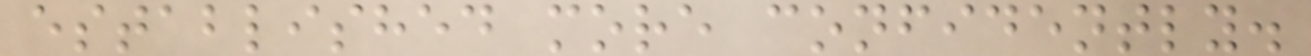established more confidently.
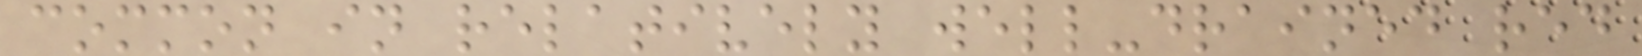common in relatively well-drained red
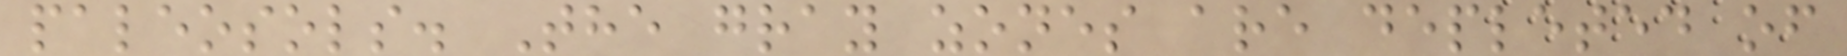paleosols. The gray zones are depleted of
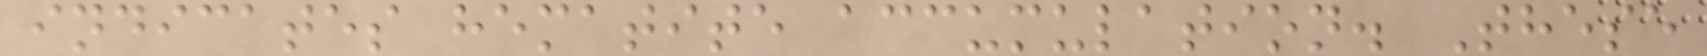indicates hematite accumulation. These
